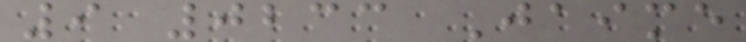9 0233 Jaime
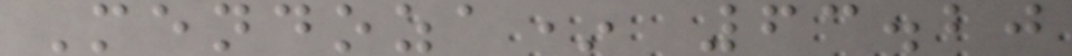Mendoza* 63.20
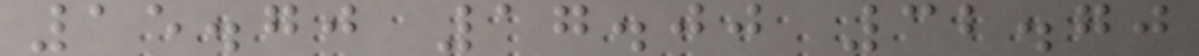15.70 17.00 32.70
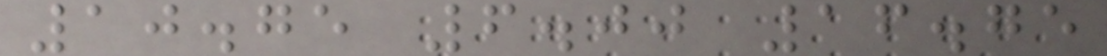10.75 6.00 16.75
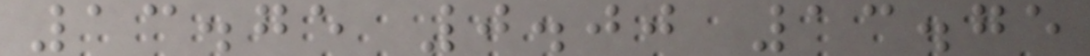13.75 0.00 13.75
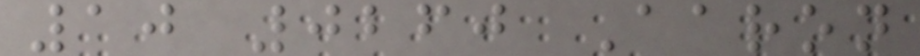10 0260 Aaron
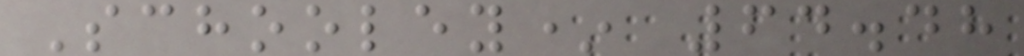Schooley* 64.48
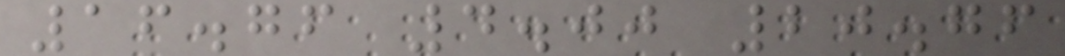16.76 4.00 20.76
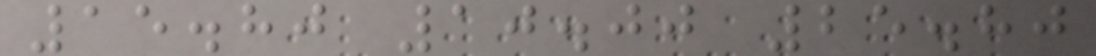15.80 10.00 25.80
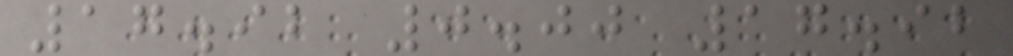17.92 0.00 17.92
